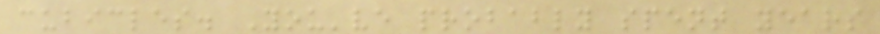cubicles. You've probably spent years
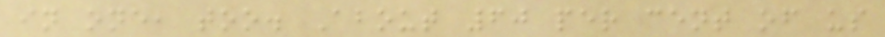in one, too. About 60 per cent of us
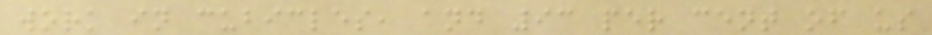work in cubicles, and 93 per cent of us
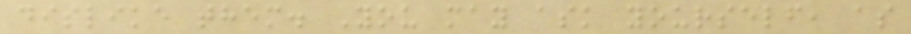dislike them. You may ask yourself, as
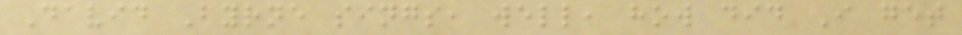David Byrne sings, well, how did I get
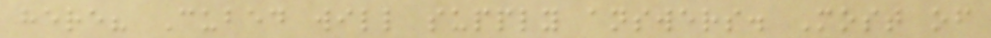here? Cubed will supply answers. Most of
